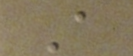A
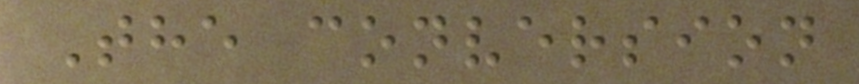The conversion
